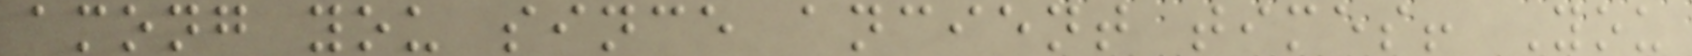among you since ancient times! You
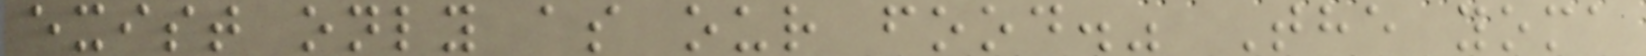exist only as our food." The yoma
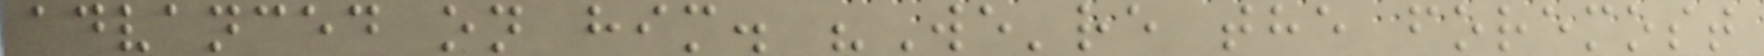advanced on him. "We're the foremost
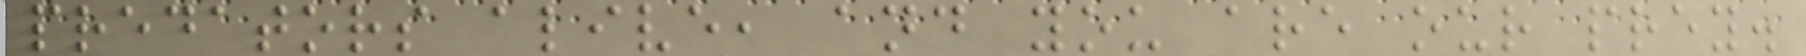predators alive, and you are our prey.
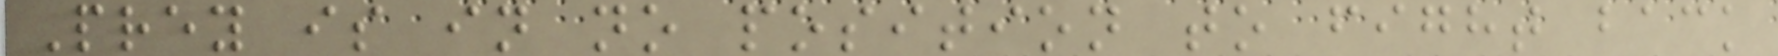Prey is in no position to fight back
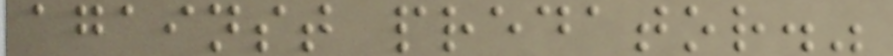against predator."
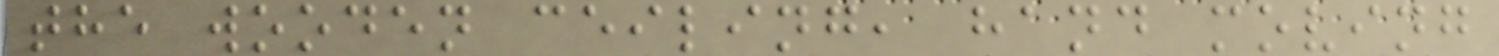the wooden ceiling, hand moving
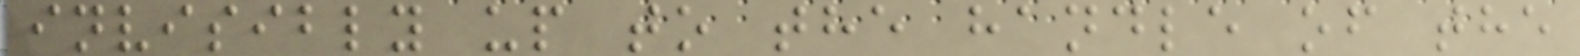invisibly up to the handle of the
